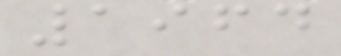1964
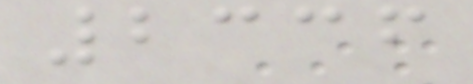2336
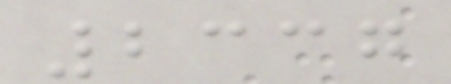2337
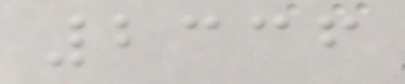2336
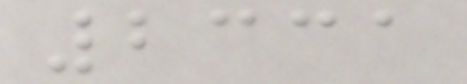2331
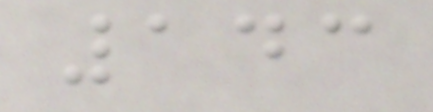143
